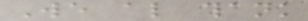We also thank
